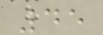45
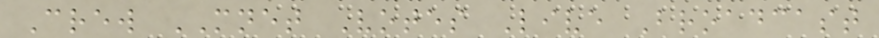Crew MNET Votes Live Broadcast
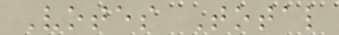Votes Total
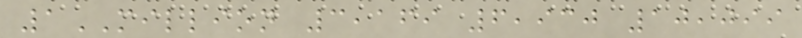1MILLION 3,169 6,930 10,099
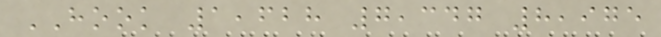HOOK 1,628 7,347 8,975
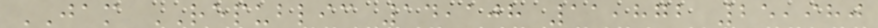JAM REPUBLIC 14,108 11,872 25,980
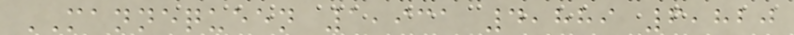MANNEQUEEN 1,931 4,889 6,820
